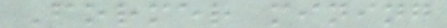Former mining
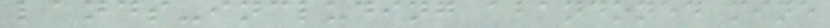lands-including abandoned mine
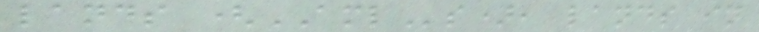lands (AMLs), lands in
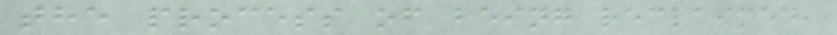the process of being reclaimed,
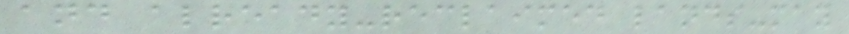and already-reclaimed lands-may
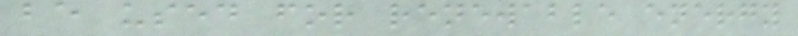be used for renewable energy
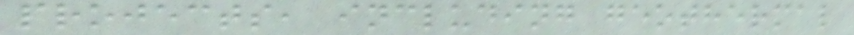projects, including geothermal
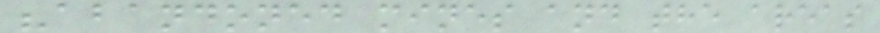"abandoned mines and the areas
